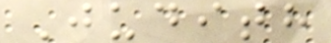Judith
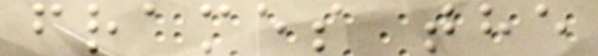frames the
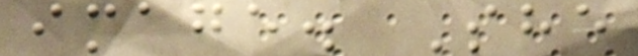image. She
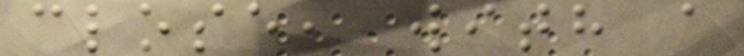close, with a
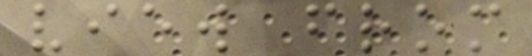view from
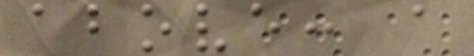above: a
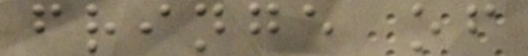fringe of
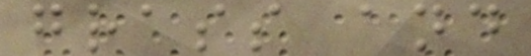grass and
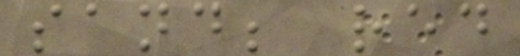sand; red
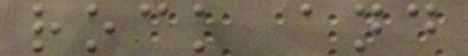rock and
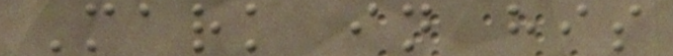Mark in his
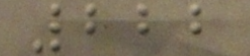222
